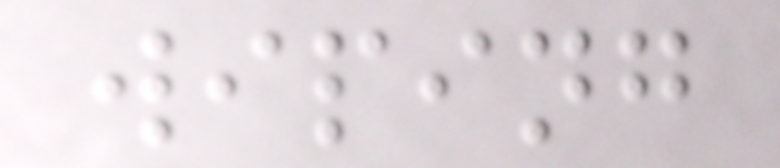wiping
